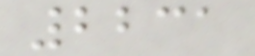2231
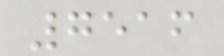7516
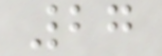27
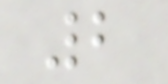2
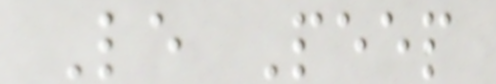Le Peep
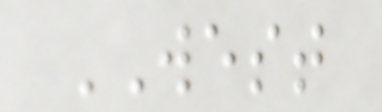WEST
